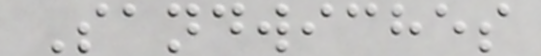Sandwiches
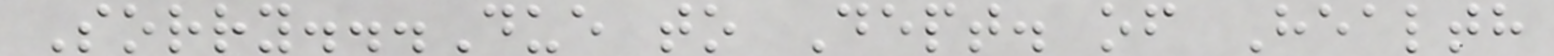Sorry...Due to Dept. of Health
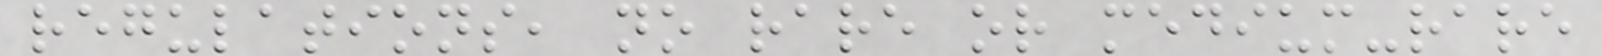regulations, no rare or medium-rare
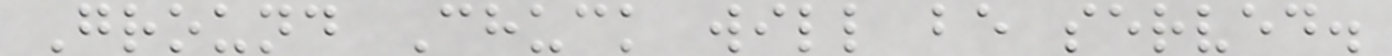Ground Chuck will be served.
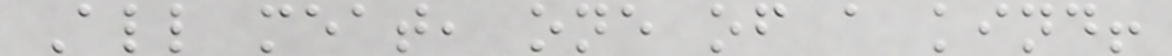All meat, one of a kind!
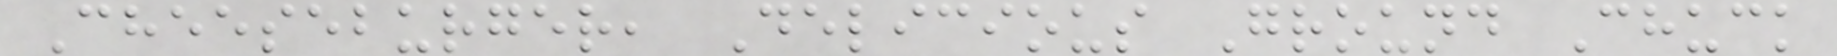Cheeseburger, Delicious Ground Chuck
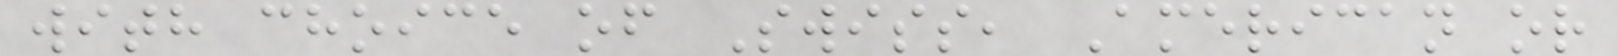with choice of Swiss, American or
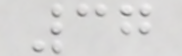37
